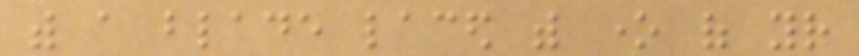with a blade laced with one of your
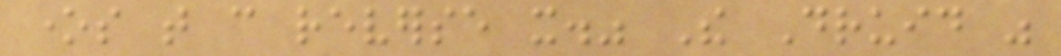ones that can reverse it." The Druid was
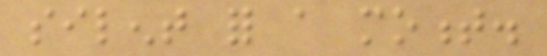silent for a moment.
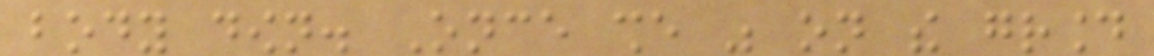body down. Once she was on the ground
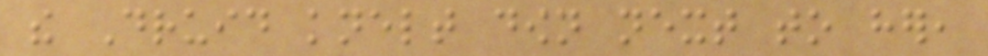the Druid knelt down next to her,
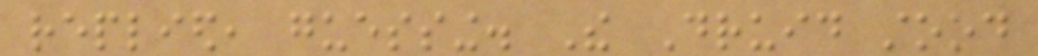replied, guessing. The Druid stood
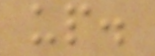up.
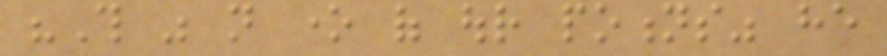"This was not one of our potions" he
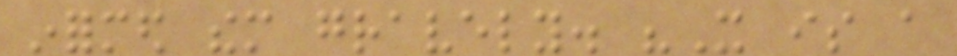informed them gravely. "It is a
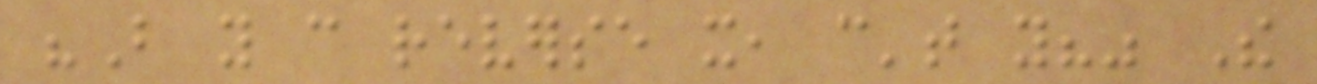"But you can reverse it, can't you?" The
